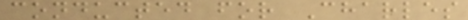conducted for Charles
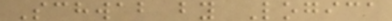Schwab by Logica
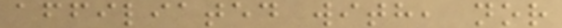affiliated with, nor
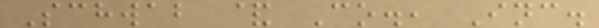Schwab & Co., Inc.
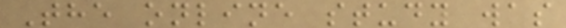The online study was
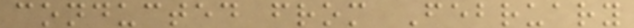conducted from February
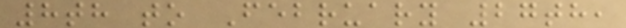8th to February 27th,
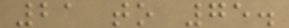21 to 75.
